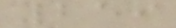259
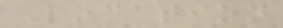Location
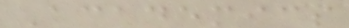Academics
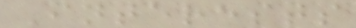Interests
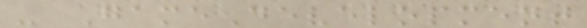- GameDevelopment
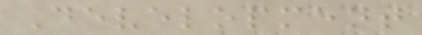Development
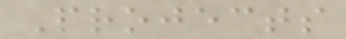Projects
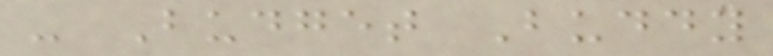- Budget Buddy
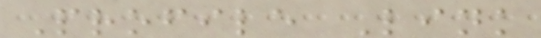Profile Link
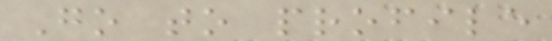Go to profile
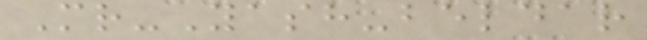Mr-Yash-beldar
